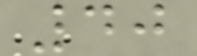40
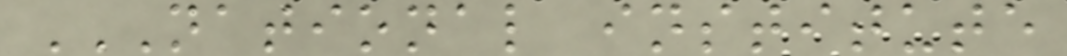NATIONAL INSTITUTE
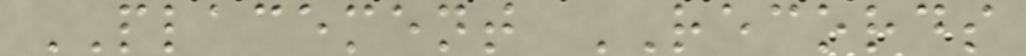PLACEMENT RECORDS
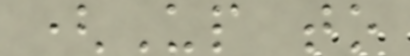(Up to
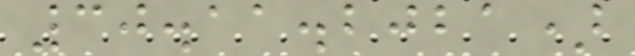30.11.2021)
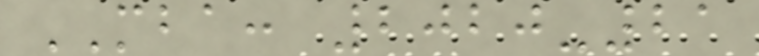MBA: 2020-21
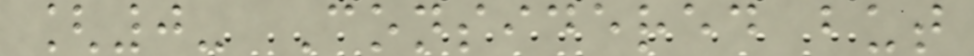[0- Considered but
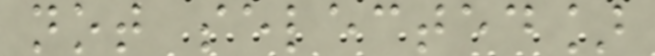not selected]
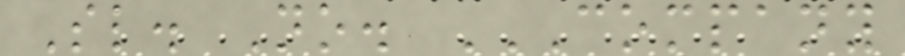Sl. No. COMPANY
